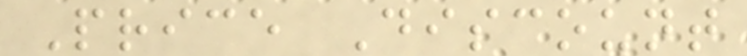Price Discount
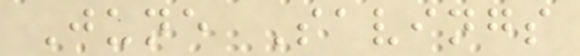June Savings
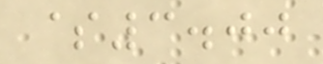$3.00
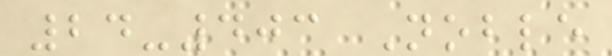24-403 Noble
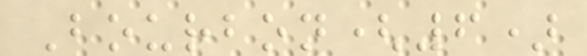Bourbon(6)
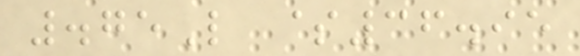.75L $36.95
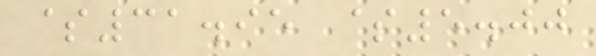$31.95 $5.00
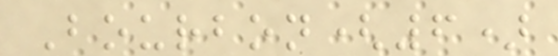Bourbon(6)
